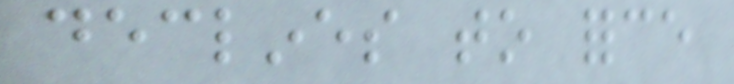declines to force
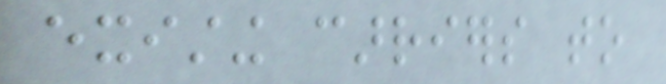existing carriers to
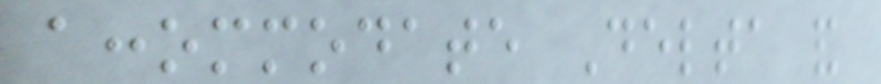accommodate Delta and
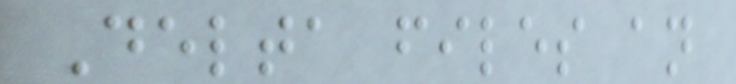Delta files an
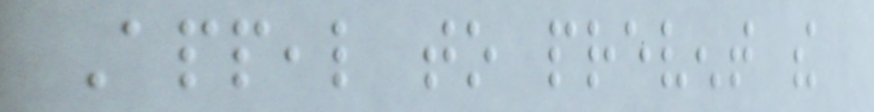Appeal to prevent the
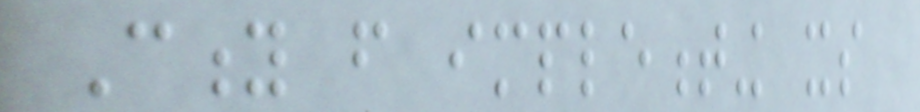City from implementing its
